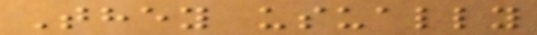They usually
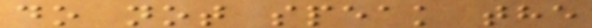do not speak the
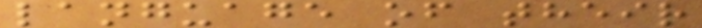language of their
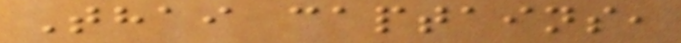Thai captains,
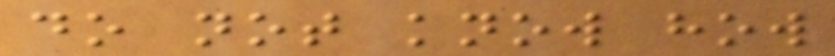do not know how
